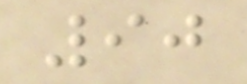90
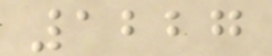1227
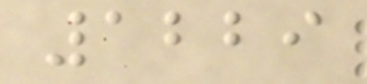1229
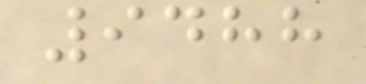9488
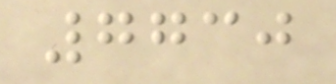7730
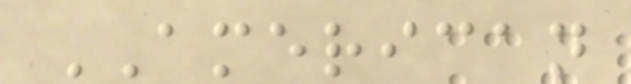AMERICAN
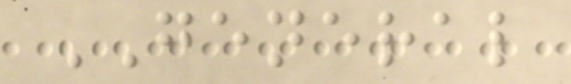GENERAL
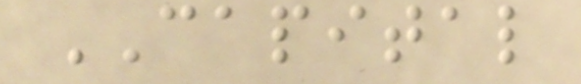CAPITAL
